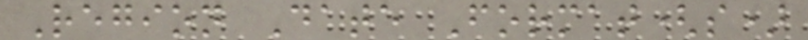Region Date Format(s)
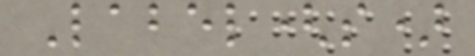Label(s)
